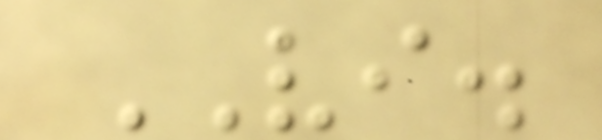VI.
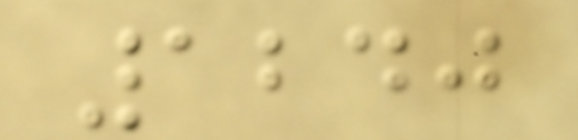1240
